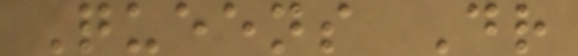Queens Dr
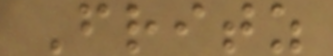Fritz
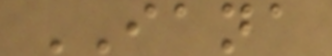IANA
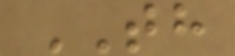TH
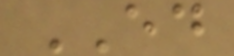ED
